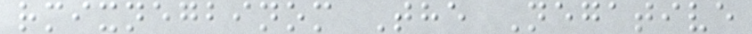rmixnegbinom The Negative
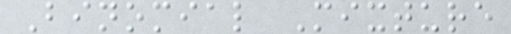Binomial Mixture
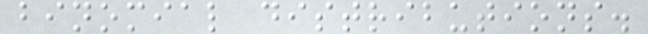binomial distributions.
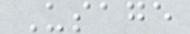Usage
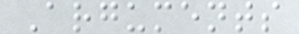Arguments
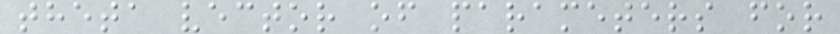theta vector of parameters for
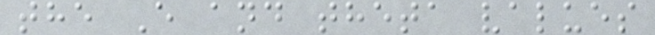the E and theta values
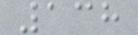138
